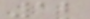12
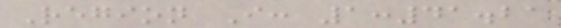Region I: 1:41.21
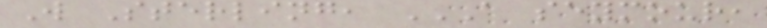W Sterling, A SEYMOUR,
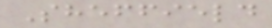Sheffield
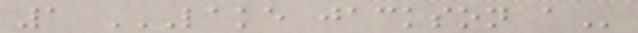1 LAKE JACKSON A
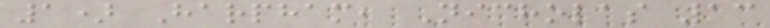1) Harpham, Nicholas 13
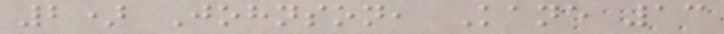2) Johnson, Kane 13
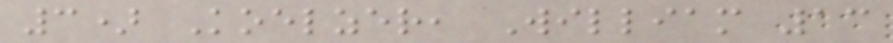3) Koelzer, William 13
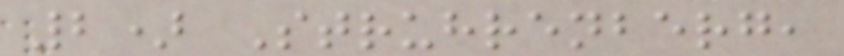2) Struhrenberg,
